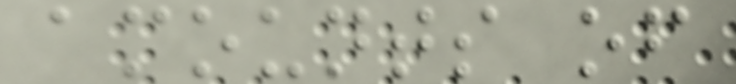amounts of
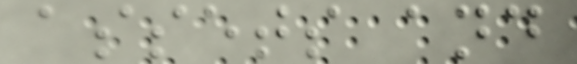assets and
